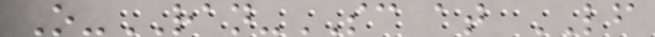O-RAN-SC at LF
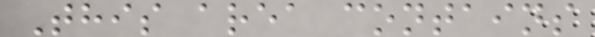This area contains
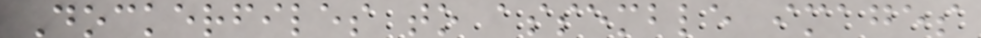Dockerfiles to assemble images
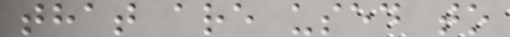that are used to
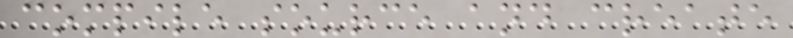compile source and create
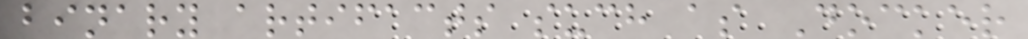binary artifacts such as Docker
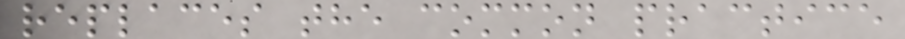replaces the common practice
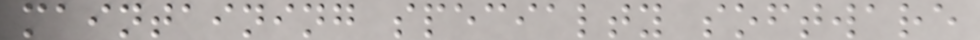maintaining specialty software
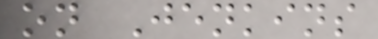on Jenkins
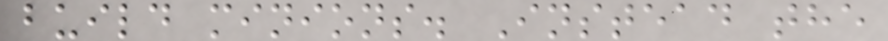build minions. Instead the
